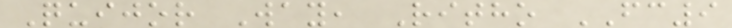Quijor Way, Ritho FC9
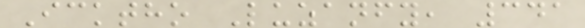Icktho Luzanfy, 341
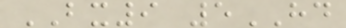BX9 5HD
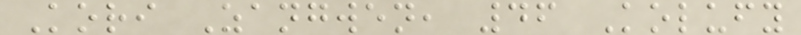Kori Zangwen, 46 Kolufy
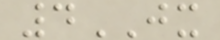4JX
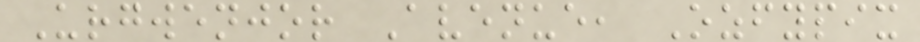Urgwenjor Avenue, Ozfypix
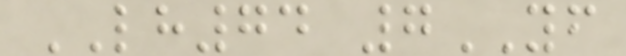LH74 7YF
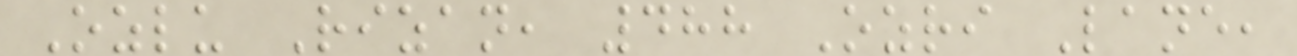Ozlu Rizan, 488 Ozri Lane,
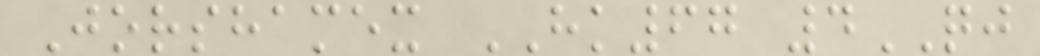Jorshamex HK67 4QJ
